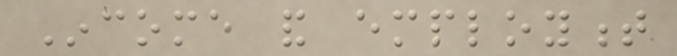Income and employment
